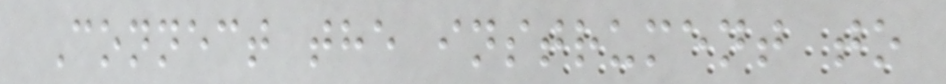Connect the instrument to
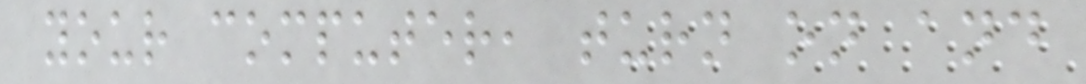your computer, turn on and
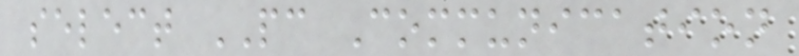select PC Communication
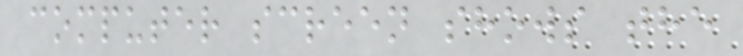computer screen shows the
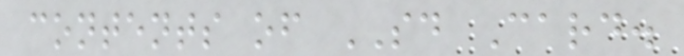contents of SD Card.
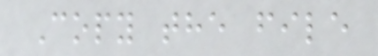Copy the file
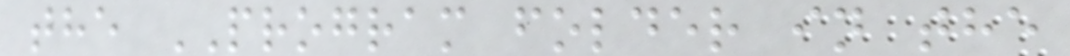the PROGRAM folder in the
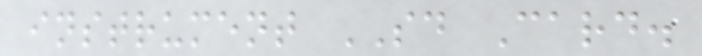instrument SD Card.
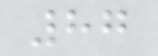87
